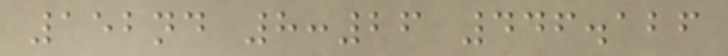152nd 8:26 446.126
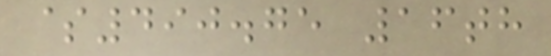$490.75 16th
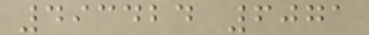493424 6071
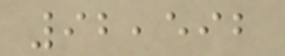92,592
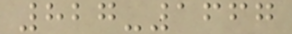827-1667
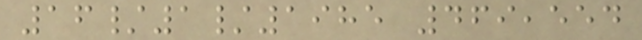16/1/1985 469,554
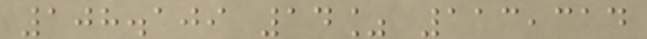108.109 14% 113,314
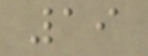19
